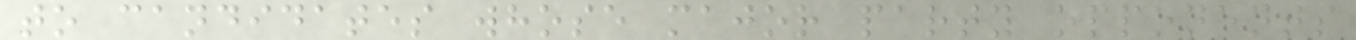to candidates whose major party opponents
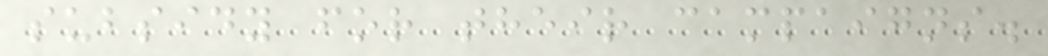subsidy for their campaigns.
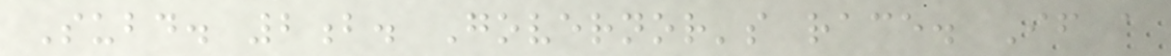Subd. 2b. Governor's race. If a
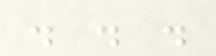. . .
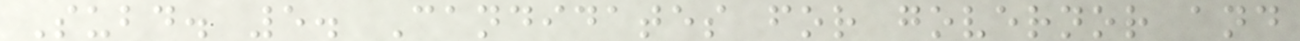Subd. 5. Candidates for governor and
